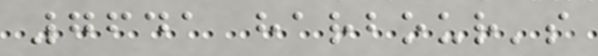7641 harbour's
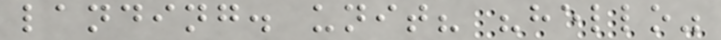landing. unit? "hello"
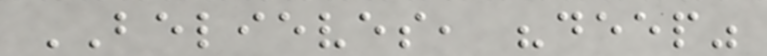BELIEVES, "deep"
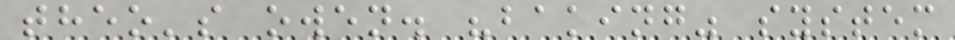theo's owen. "baking" system
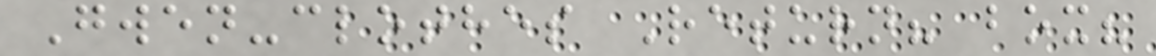Gwen-clothes Return? box?
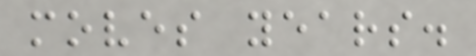moves years.
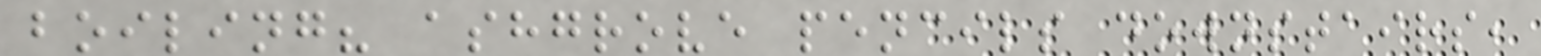boiling? ashgrove pencils downstairs,
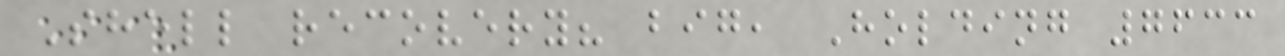Shell recovery? big, Holding 7633
